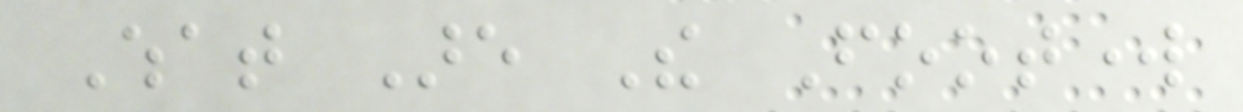What Are The Footwork
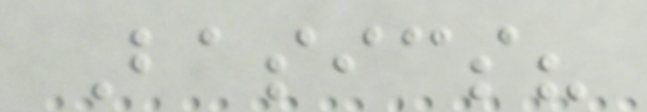Basics?
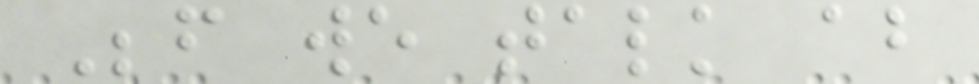Before we talk about
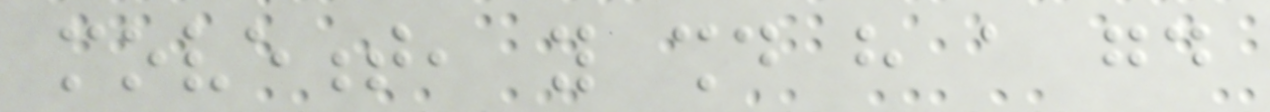movement, you should have a good
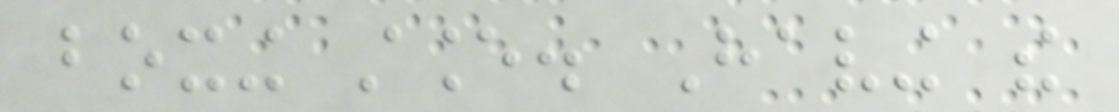boxing stance. Having the
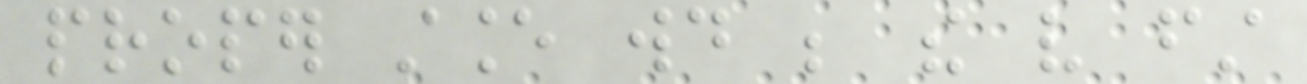proper stance would be the very first
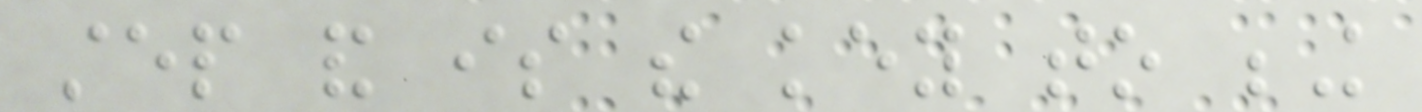step and is the key to being
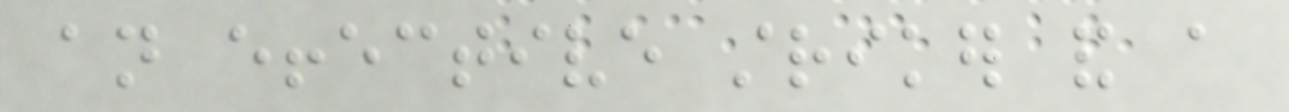an effective striker and a
